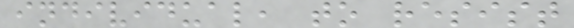individual, to resist
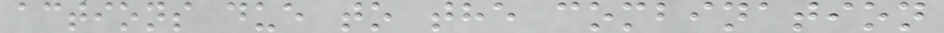actions due to the combination
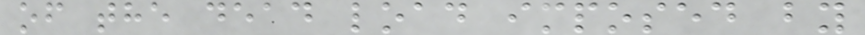of the dead load imposed by
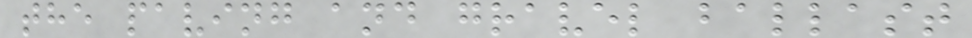the paving and gravel ballast
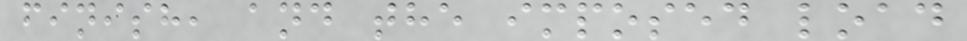finish, and the imposed load
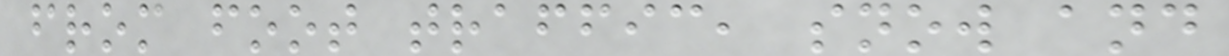from foot traffic, snow and
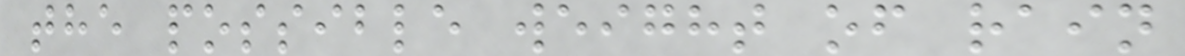the possible weight of rain
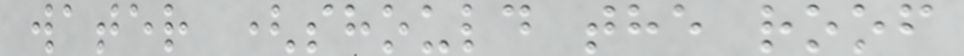water (should the roof
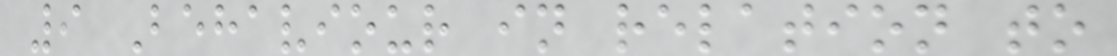9 Behaviour in relation to
